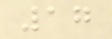17
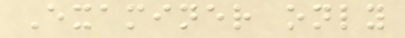Examiner only
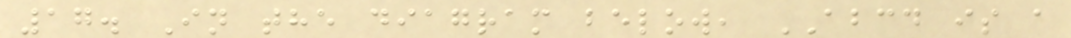17. In the diagram below, ABCD is a
